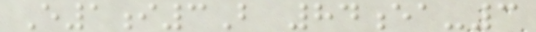E1i3B 84ea-3
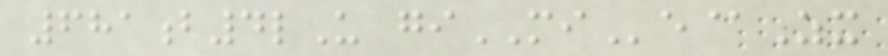681b4lU giMIe@Zx
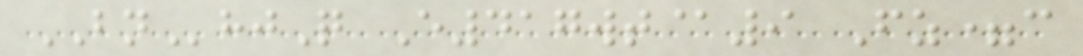BNhjQ E417wt@9 Fz=c
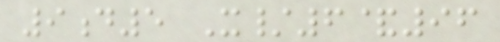9d5 X/6&96
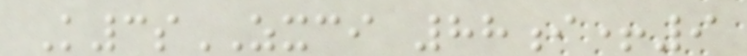K3sZXCI 88i+9
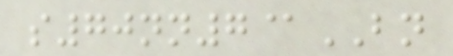s70nn7@BN
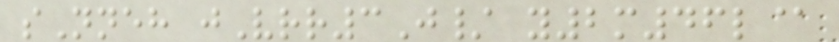sNneh jVrr3J/ y2m46l@
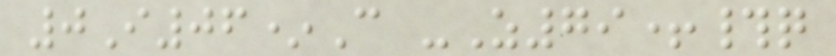0I06*C -Z79+#q
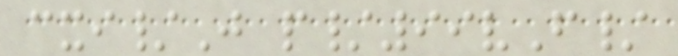cxi/J p/99vF/
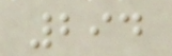294
